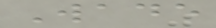Wade
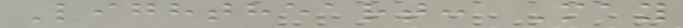Lightheart: May
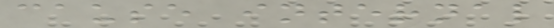cause internal
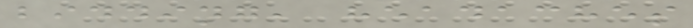bidding, headaches
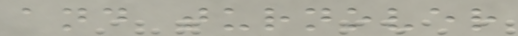and turnover
